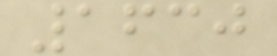1630
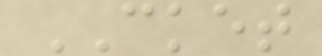CKET
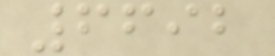6692
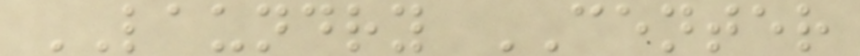LAUNDRY CENTER
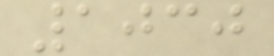1030
